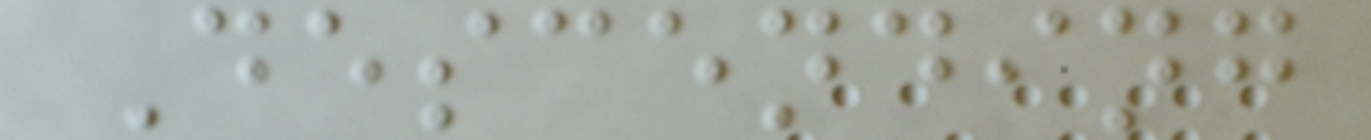Descending
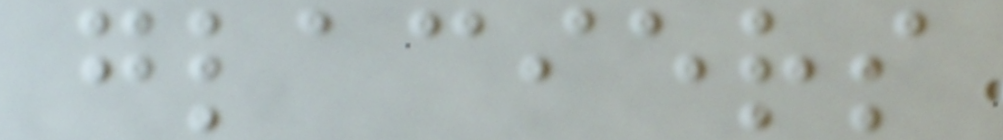glaciers
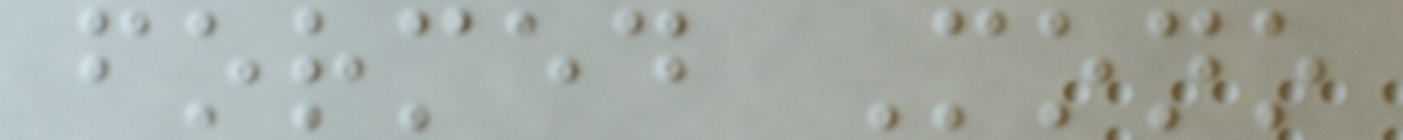formed Mono
